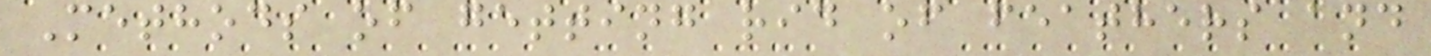Methods of getting rid of feathers and
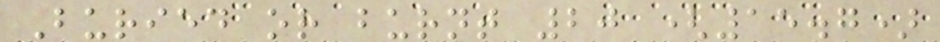Buried or burnt 20 (15.7)
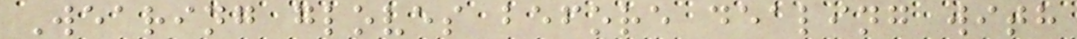Wearing gloves before dealing with
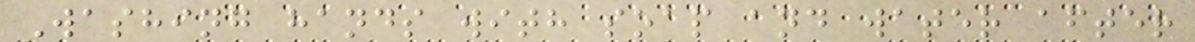Washing hands with soap and water after
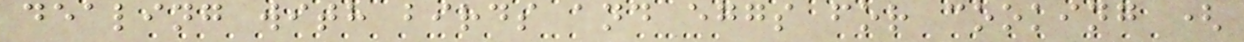dealing with birds and eggs for cooking (
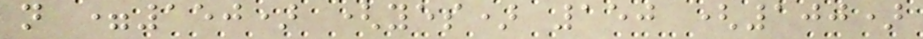n =150) (yes) 150 (100)
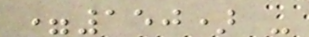=150) -
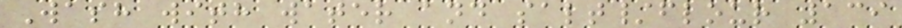Wash with water and salt/flour 139
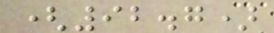(92.7)
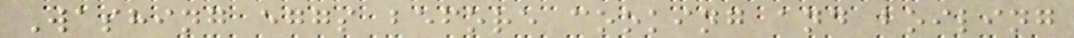Washing eggs before cooking and boiling
